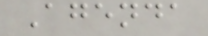Agenda
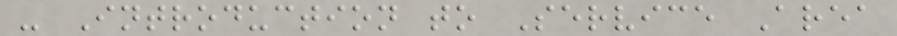- Introduction to Service Area
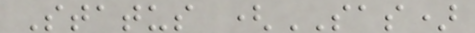Status (SAS)
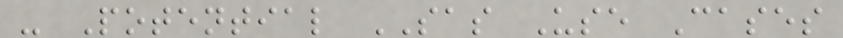- Potential SAS Use Cases
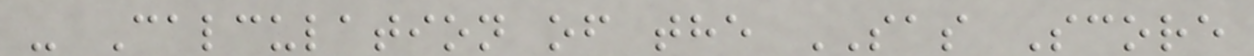- Calculation of the SAS Score
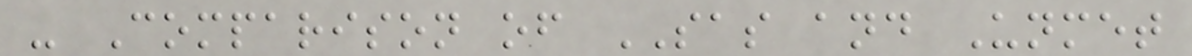- Comparison of SAS and Unmet
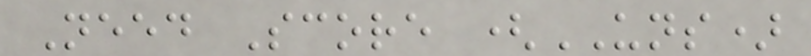Need Score (UNS)
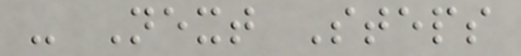- Next Steps
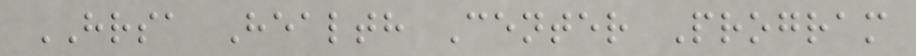HRSA Health Center Program
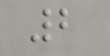2
